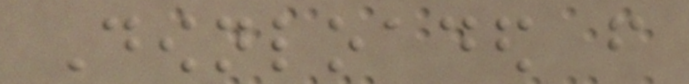Downloaded from
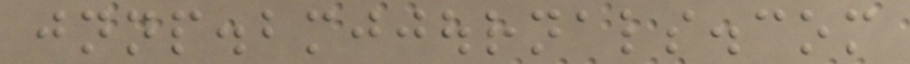jnnp.bmjjournals.com
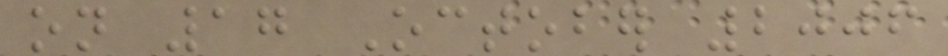on 17 October 2006
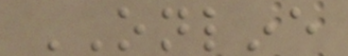ONLINE
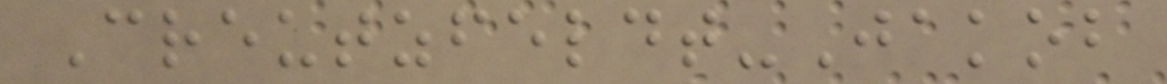Creutzfeldt-Jakob
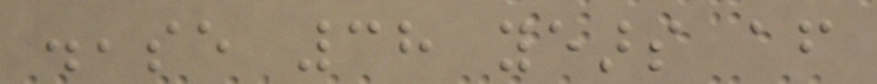disease 38 years after
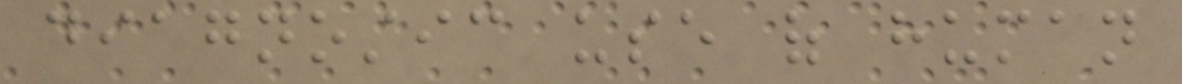diagnostic use of human
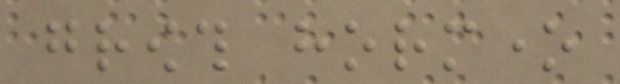growth hormone
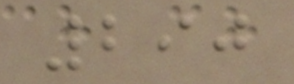290
